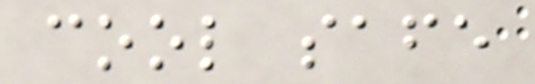cool safe
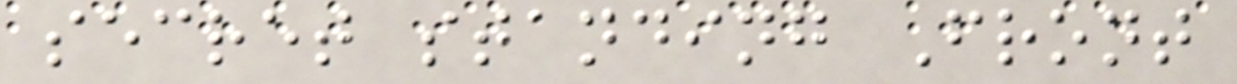secret standing Front
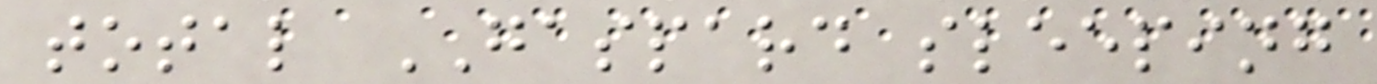total GASPARD sleeping
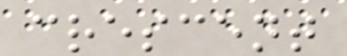crescent
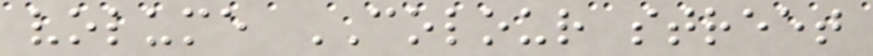volume COLOUR street
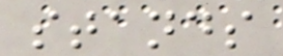stands
